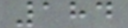184
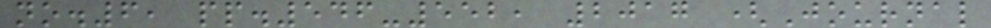no.6, pp.546-552, 2017 (Journal
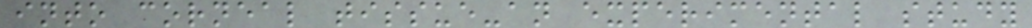into corneal tissue-an experimental study
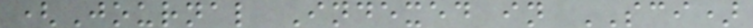(Journal Indexed in SCI)
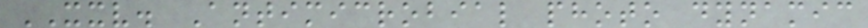XXV. Antimicrobial photo dynamic
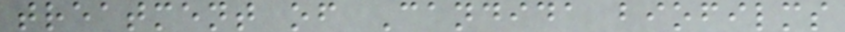treatment of Candida biofilms
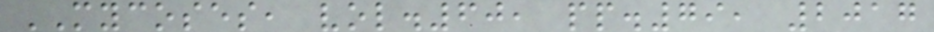MYCOSES, vol.60, pp.79, 2017
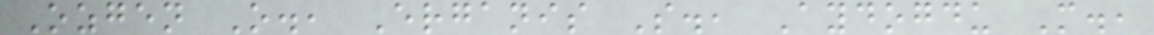Ozgen O., Erganis S., Aydogdu M.,
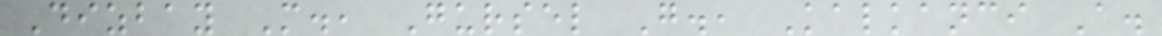Dizbay M., Gursel G., Kalkanci A.
